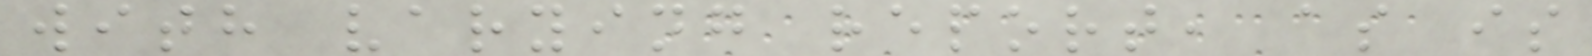with varying report, as is
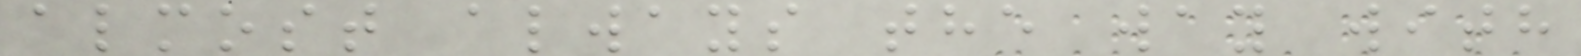almost always the way with
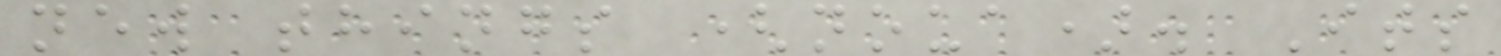new things (noua). Its
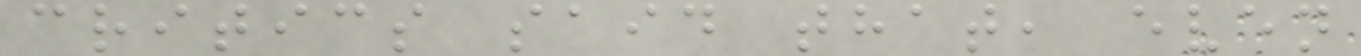critics said that, even
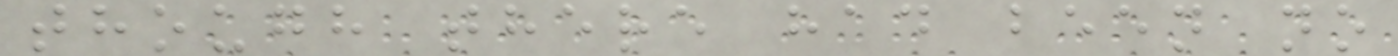though there had been no
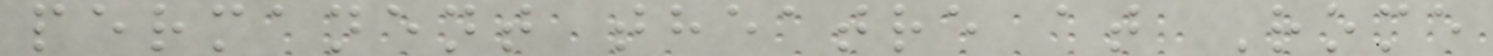permanent theatre at Rome
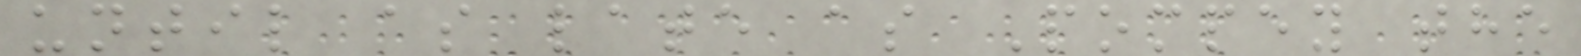until as late as Pompey the
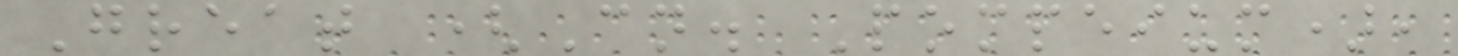Great (Cn. Pompeium),
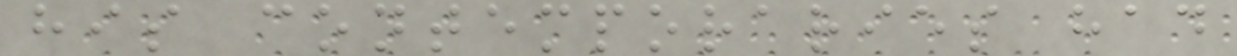his contemporaries had
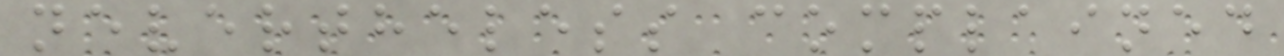nevertheless complained
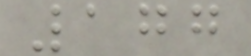177
